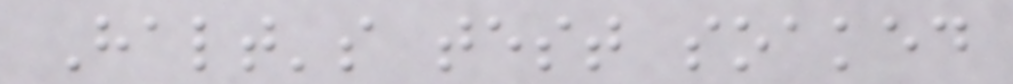Halt's test soaked
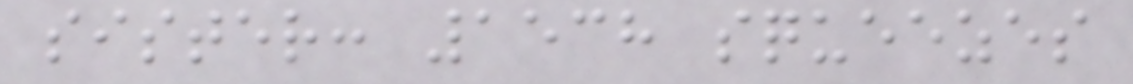sister: 1538 squeezes
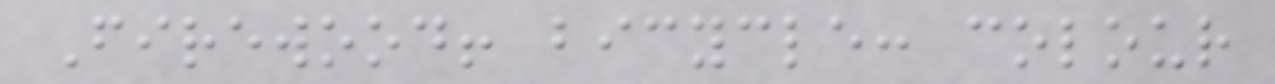Firewood! bicycle: colour
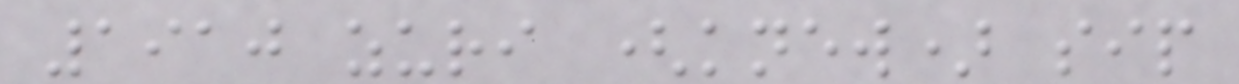1910 zuri (knew) sip
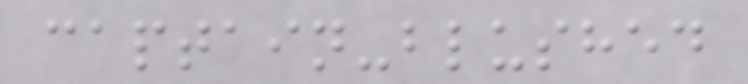captain-blushed
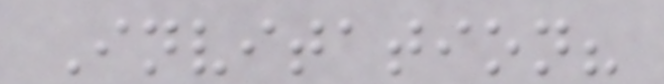Invitation?
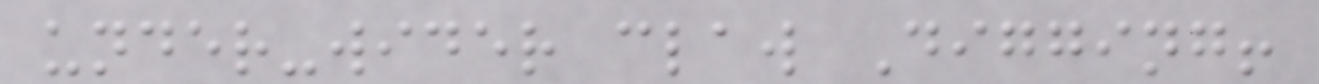under-wider claw Digging!
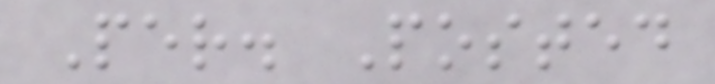Per. Posted
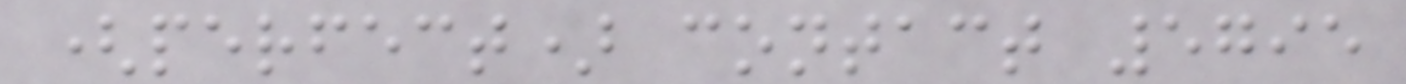(perfect) contact 5795
